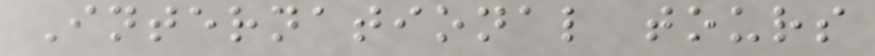International tours
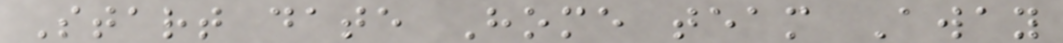Start date Home team Away
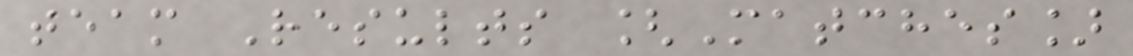team Results [Matches]
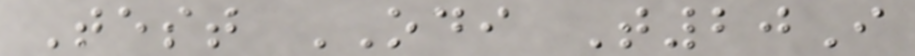Test ODI T20I
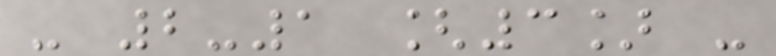- 2-1 [3] -
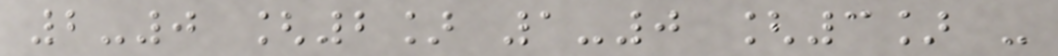2-0 [2] 1-0 [3] -
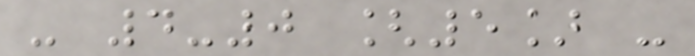- 4-0 [5] -
